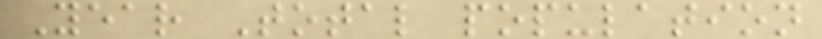Year Total population
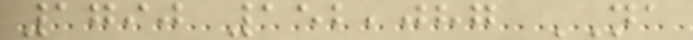1790 152,087 NA
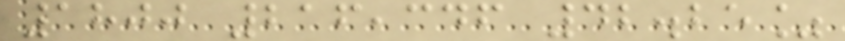1800 216,346 42.25%
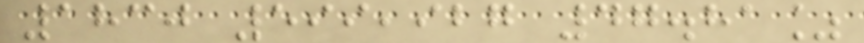1830 599,927 47.81%
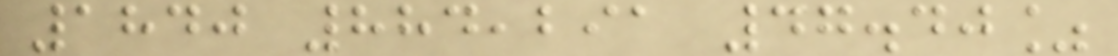1840 884,291 47.40%
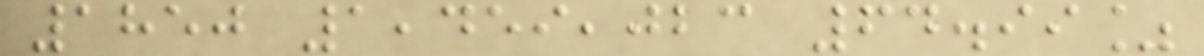1850 1,459,023 64.99%
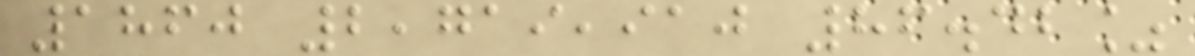1860 2,719,910 86.42%
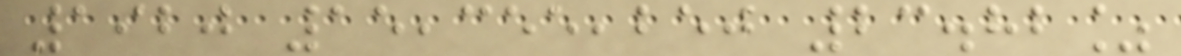1920 15,355,250 23.82%
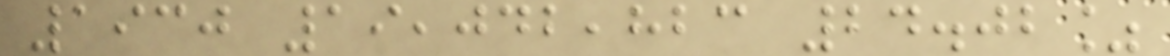1930 19,042,823 24.02%
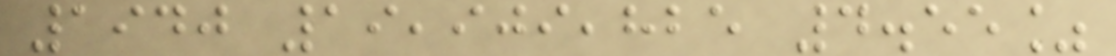1940 19,909,825 4.55%
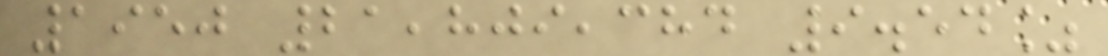1950 21,809,384 9.54%
